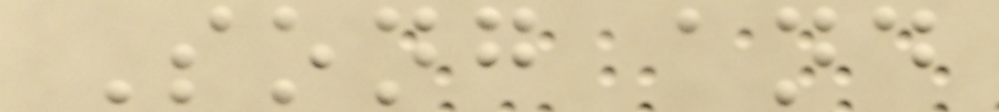Song and
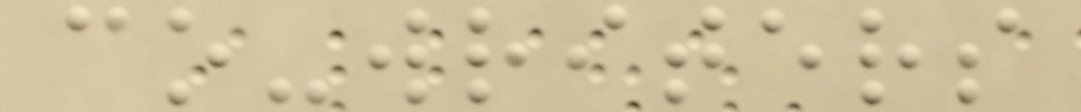co-writers
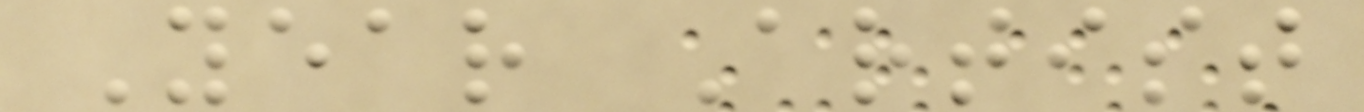Year Artist
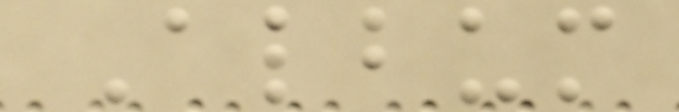Album
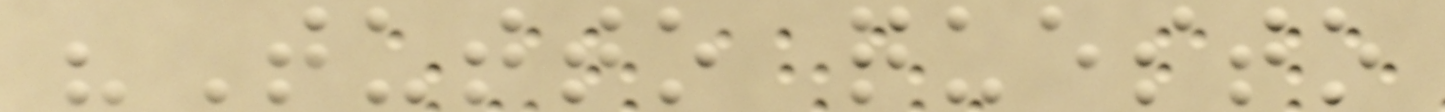"Tutto questo
